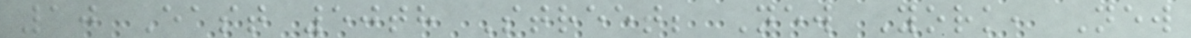10 East 50th Street; New York, New
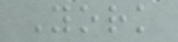York
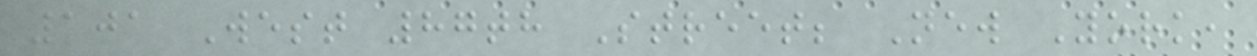101 West 87th Street; New York,
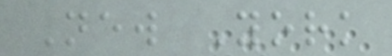New York
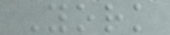York
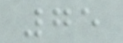75
